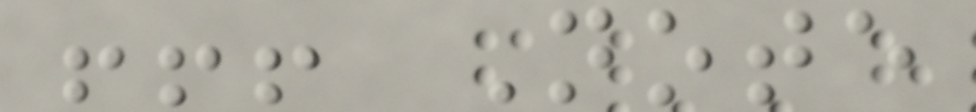!!! Note
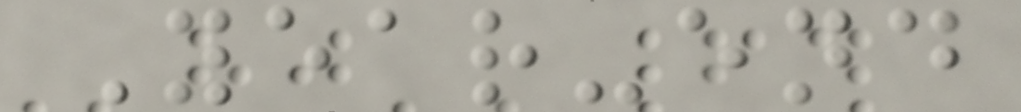Year-end
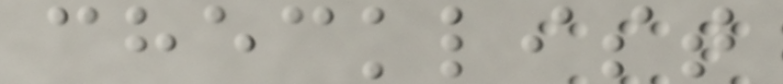checklist
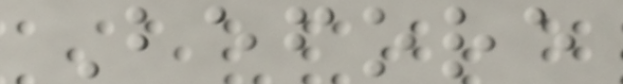Before
